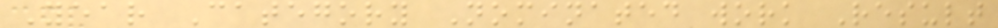Year Category Nominated work Result
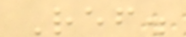Ref.
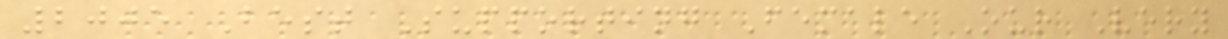2005 Best Supporting Female Our Very
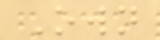Own
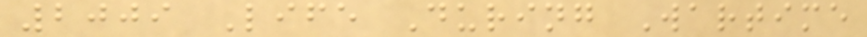2009 Life During Wartime
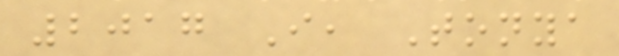2017 I, Tonya
